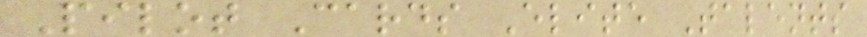Pilot Cards Elite Talents
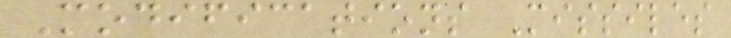Modifications Missiles
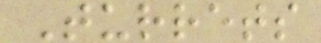Turrets
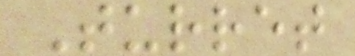Turret
